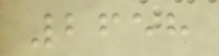2658
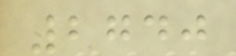2740
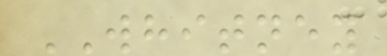WHITNEY
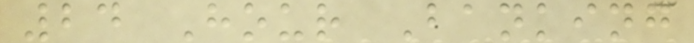24 Hour Banking
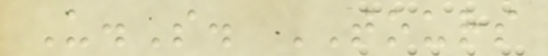U.S. TOURS
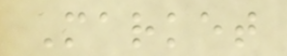Market
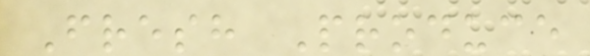Fresh Produce
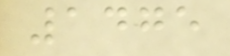1475
